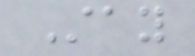Stay
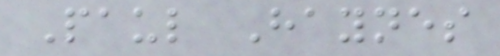Paul Haynes
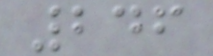246
